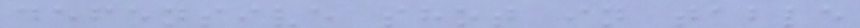defensive shot in table
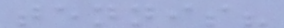tennis?
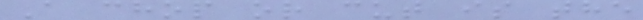A chop or cut is the
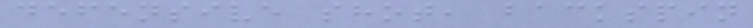defensive shot, backspin
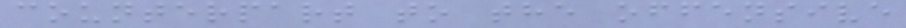counterpart to the offensive
